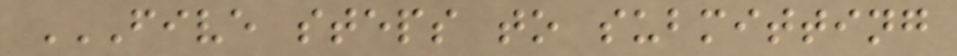FIVE STEPS TO SUBMITTING
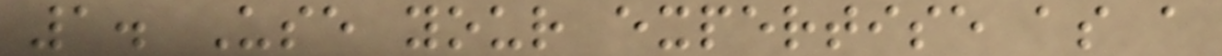1. Use your expertise as a
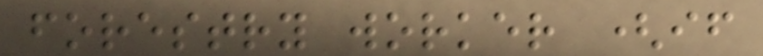forestry worker (if
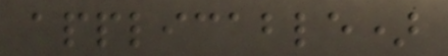applicable)
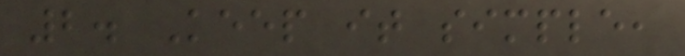2. Keep it simple,
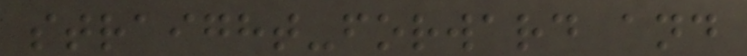straight-forward and
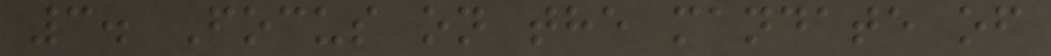3. Focus on the mandate of
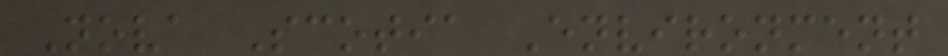Nova Scotia Environment
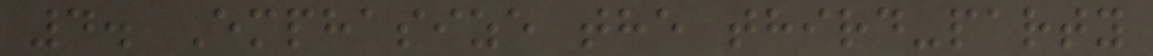4. Emphasize the third-party
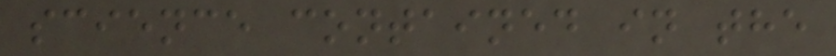science contained in the
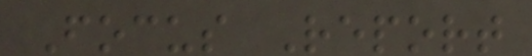Focus Report
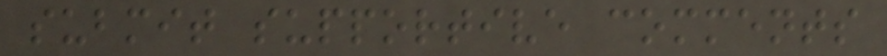submit supportive comments
